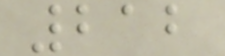212
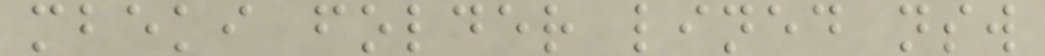mbeki folder lined nsw
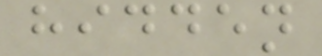hidden
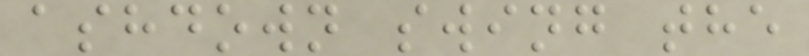ashdown swing the
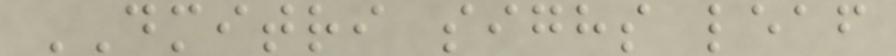DMITRI sighs leaf
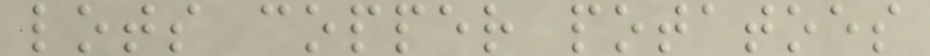lots copper potatoes
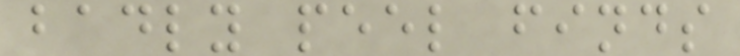badly peel finds
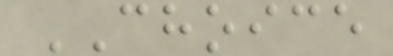CHOICE
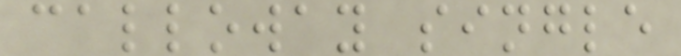calloway single
